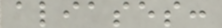aliases:
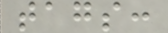tags:
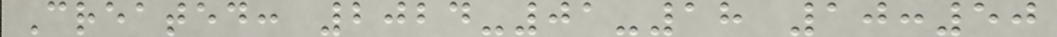Created: 2024-01-18 10:50
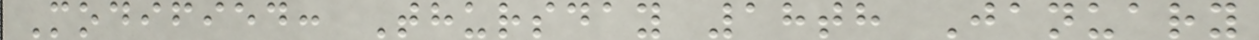Modified: Thursday 18th January
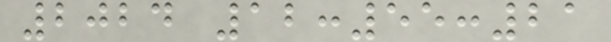2024 12:55:21
